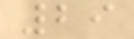29
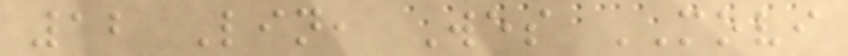12 Lin, Wes MOVI
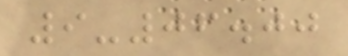9-06.00
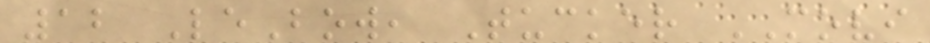12 LeBow, Tucker MOVI
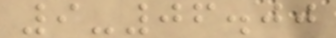9-06.00
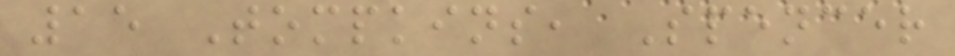15 Tompkins, Spencer
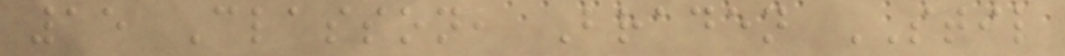15 Classon, Braden STIL
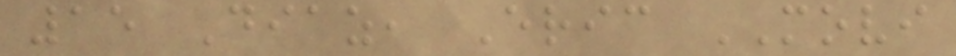15 Diaz, Eric MOVI
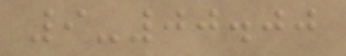9-00.00
